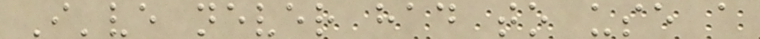I've never had to use a
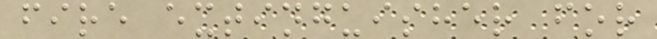fire extinguisher for
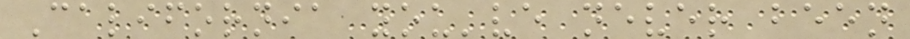California you've never been
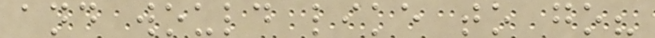and would like to go?
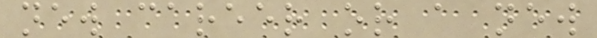new career or a new
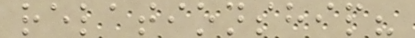relationship?
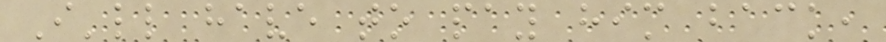I'll have to pay him back,
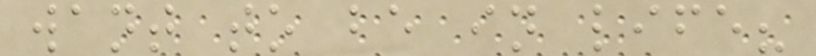want to be in life?
